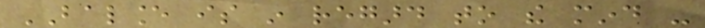BALANCE is in regard to the mind -
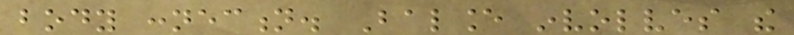body connection. Balance involves the
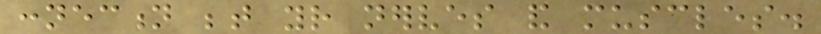connection between your nerves and muscles.
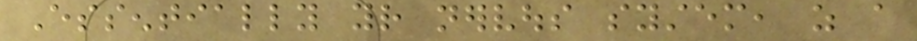Essentially your nervous system, as a
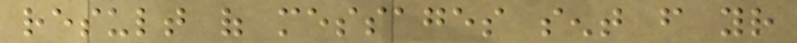result of messages sent from your
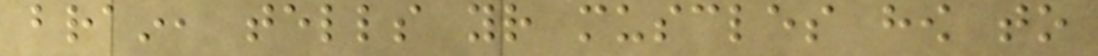brain, tells your muscles how to
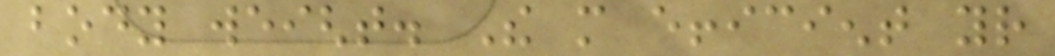body weight. The more efficient your
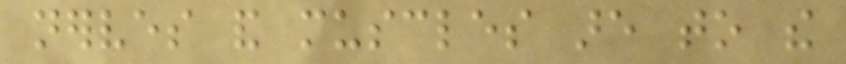nerves and muscles are to the
